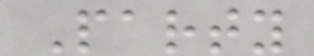Party
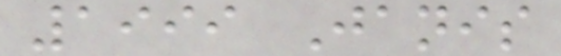1999 Janis
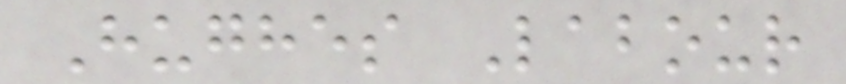Hughes Labour
